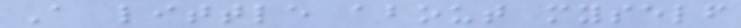A little about myself
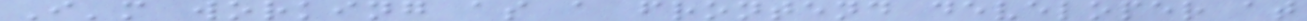I'm working as a frontend developer at
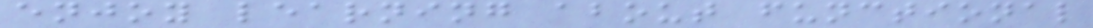enjoy learning about functional
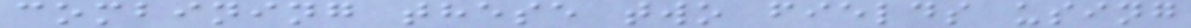combining these two fields using
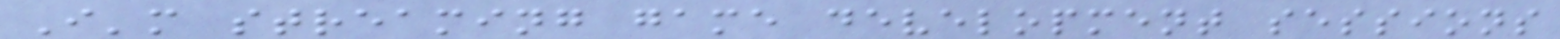I'm streaming game development sessions
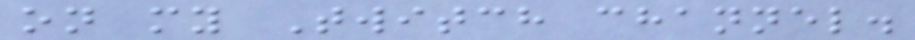on my Twitch channel.
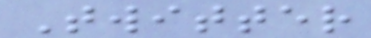Twitter
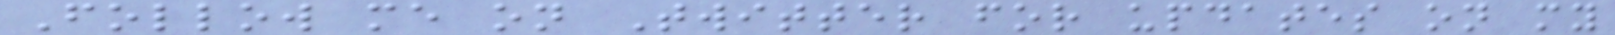Follow me on Twitter for updates on my
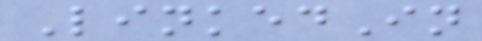LinkedIn
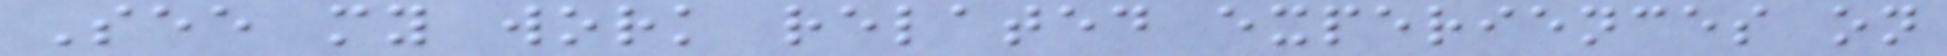See my work related experiences on
